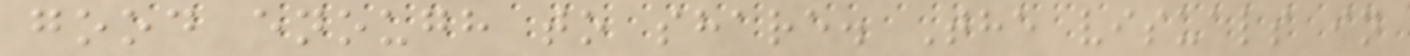good enough to share. The visuals in
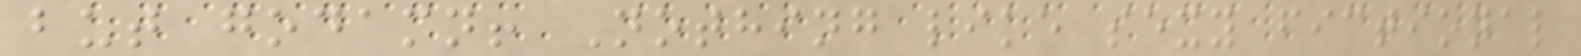but godamn! Nothing like sexy fictional
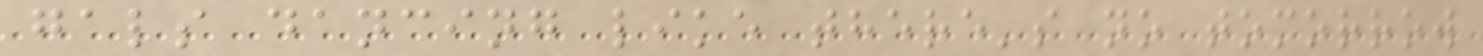gals dancing like there's no tomorrow
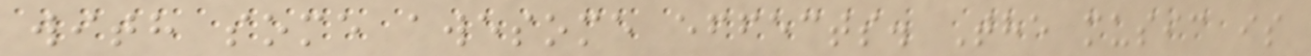with some awesome effects. The music is
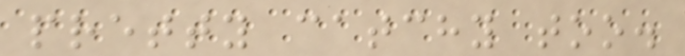pretty catchy too.
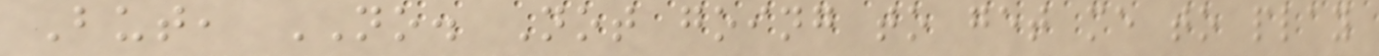But, NO. Not going to get me to play
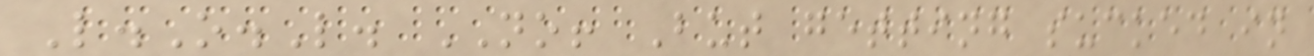L.O.L. NO! But getting sucked in
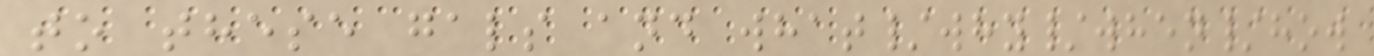to these gals and what/why/when/how
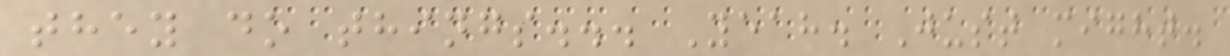they do things... Yeah. Just might.
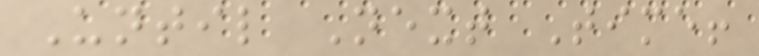Until Next Time!
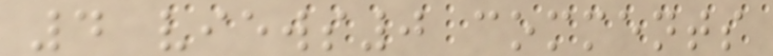4 views0 comments
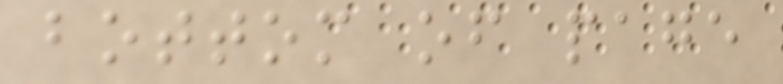bottom of page
